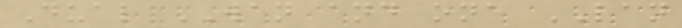Dual WAN and one LAN
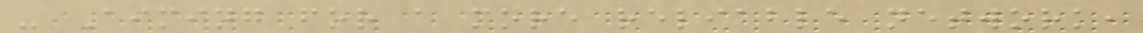- Aiming for a more reliable network,
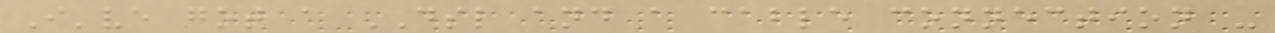I've got a DSL and a cable connection -
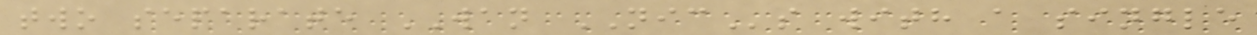two separate WAN NICs with a single
